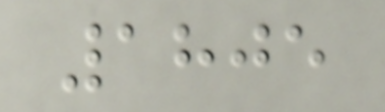1805
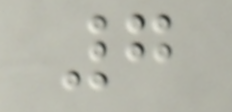7
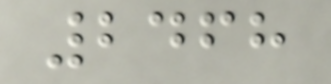2468
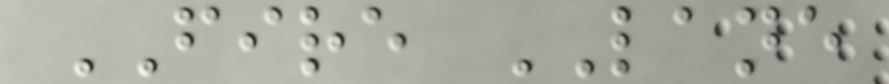FIRE LANE
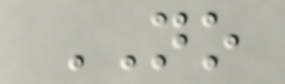NO
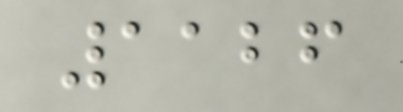1126
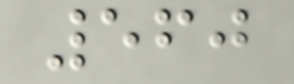560
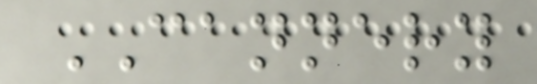CANNERY
